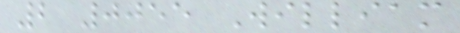2 0055 William
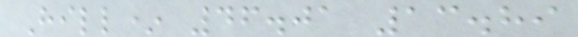Hill* 46.01 13.89
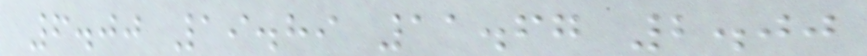6.00 19.89 11.67 2.00
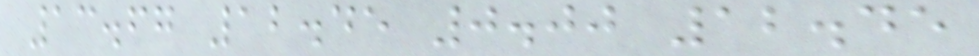13.67 12.45 0.00 12.45
